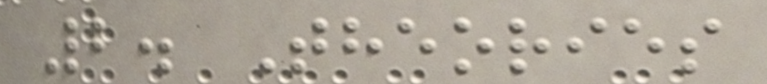2. Theories
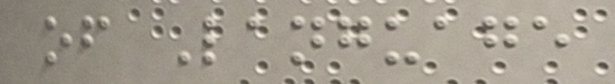of Language
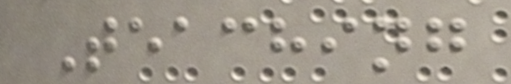Teaching
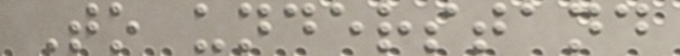To understand
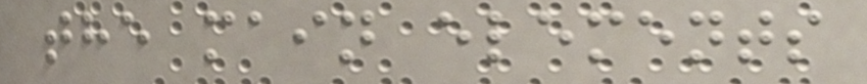the main elements
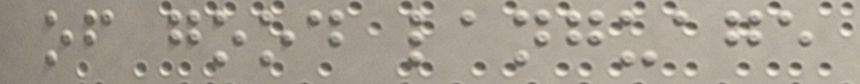of good language
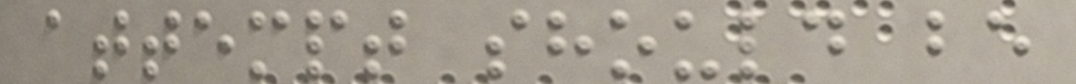attempt should be
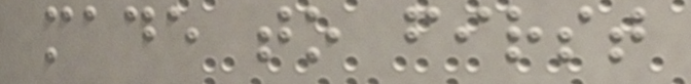made to first
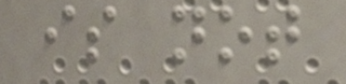is not
